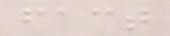fact
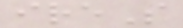ireS
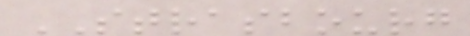STRASBOURG
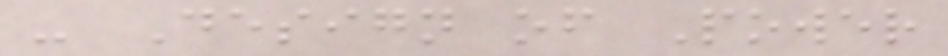- Design of Power
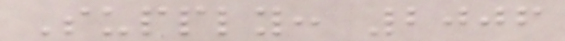Supply: 2006
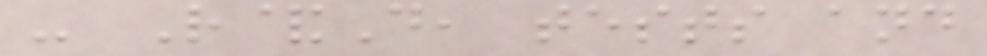- R&D, tests and
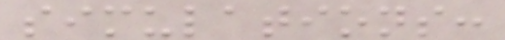simulations:
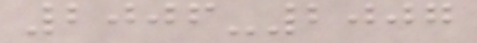2006-2007
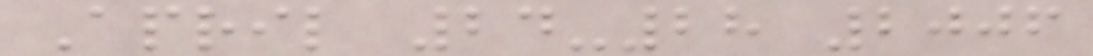April 24-28 2006
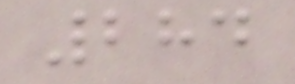284
